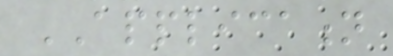APPLICATION
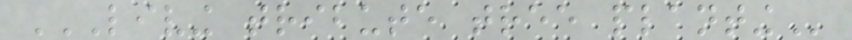LIVING TRIBUTE TREE PLANTING
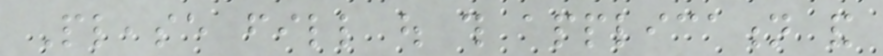Please fill out this application and
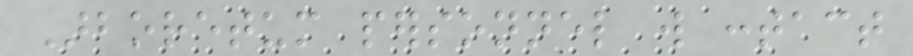Arboretum personnel will contact
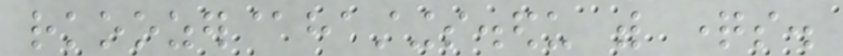rkoozer@hastings.edu with questions.
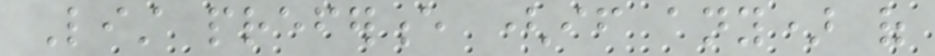List preference (if any) of
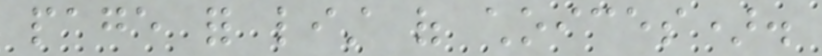page for list of choices).
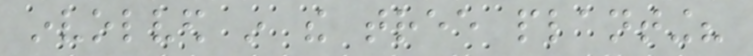involved in the tree planting?
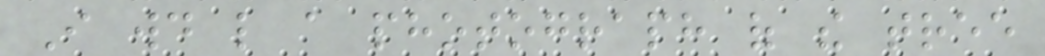I would like a photograph of the tree
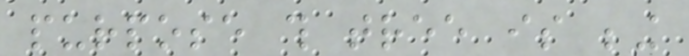purpose this tree is being
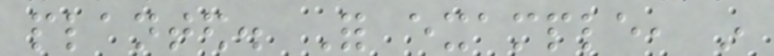planted. For example, in
